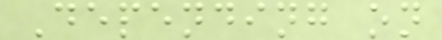Depending on
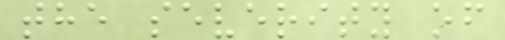the severity of
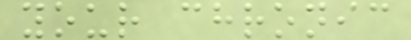your chronic
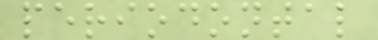periodontal
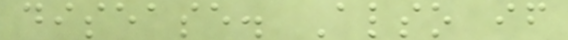disease. Also if
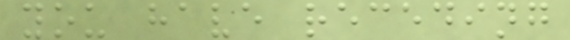you have receding
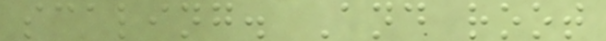scaling. And root
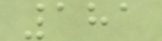181
